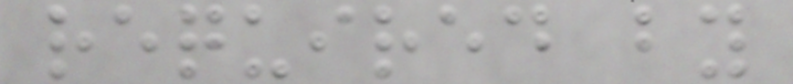required by
